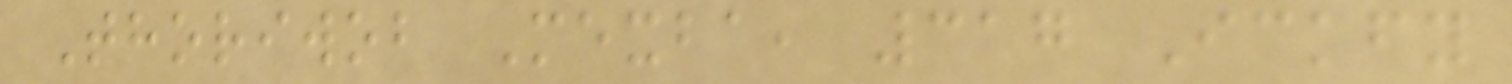Thoriwob Mexba, 317 Ickfy
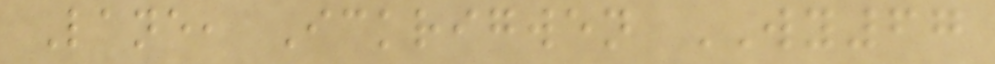Lane, Ickrigwen WY67
